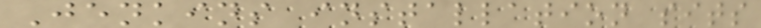Jenkins installation sits
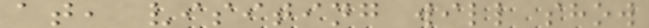at, visiting will show
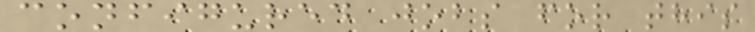configured jobs for this
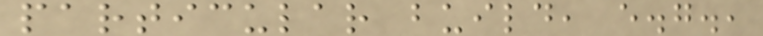particular build, e.g.,
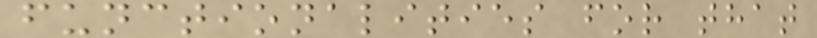functionalities for that
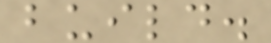build.
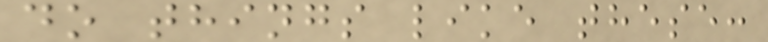do things like these:
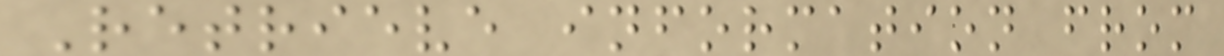Retrieve information from
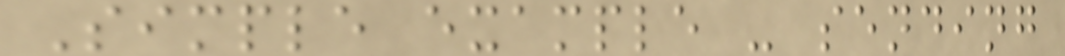Simple example - sending
